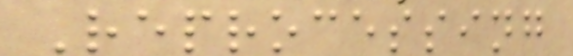Reprocessing
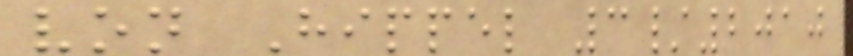von Hippel 3/2010
